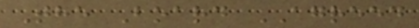The Board AGREED
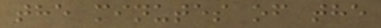the minutes of the
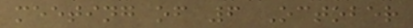meeting of 6 October
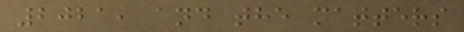2021, and the matters
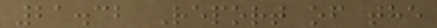21.32 Report of the
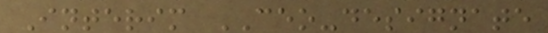Interim CEO-designate
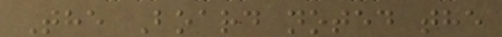The Board noted the
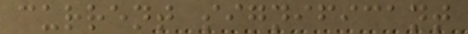current significant
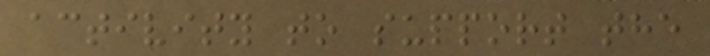activity to support the
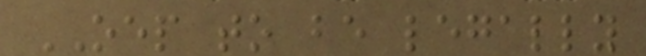OEP to be legally
